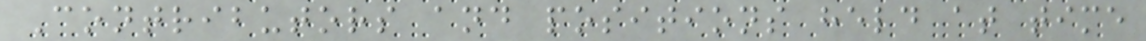Contributors and positions held at time
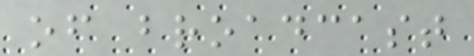of broadcast
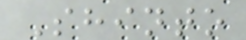Shinto
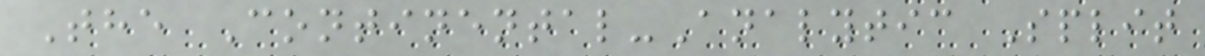The Continental-Analytic Split
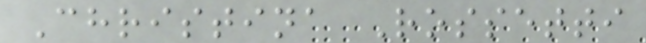Christina Rossetti
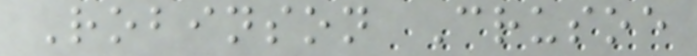Robinson Crusoe
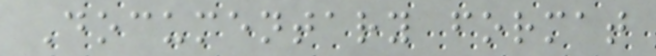Documentary format
